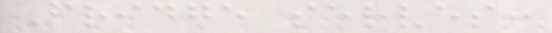Fridge serves:
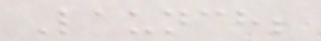Launch;
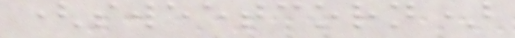(sweetcorn)
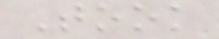Took
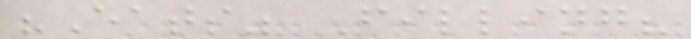"Eats" Filling?
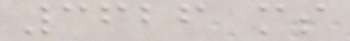3626 ms
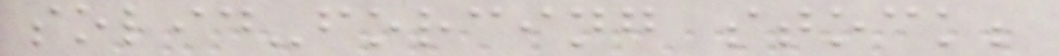solid-forcing stock;
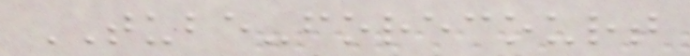TUBE-forecourt
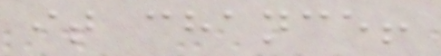it chance!
